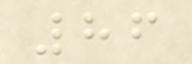86
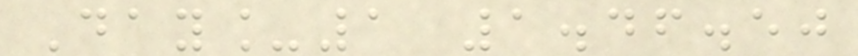Day_1 1.46.50
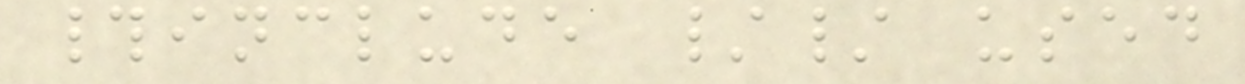#include // used
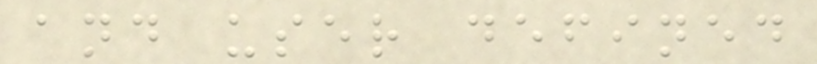and user defined
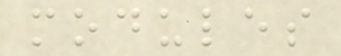modules
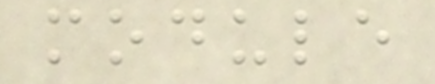module
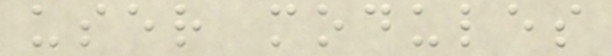user modules
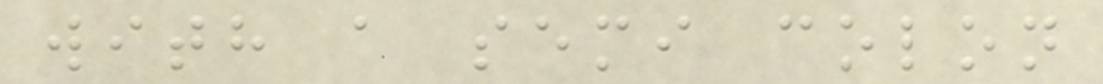with a semi colon
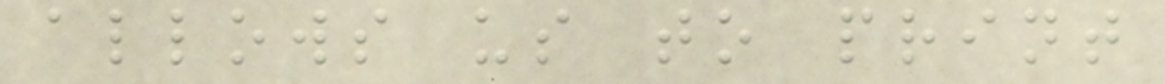allows us to print
